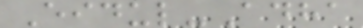Eidul-Adha
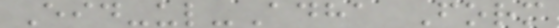Eid-ul-Adha Form
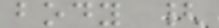body {
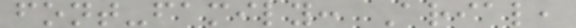font-family: Arial,
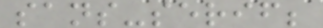sans-serif;
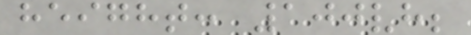height: 100vh;
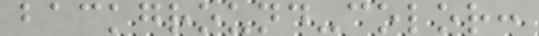background-color:
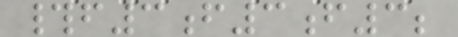#f3f3f3;
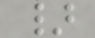}
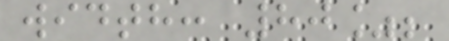width: 80%;
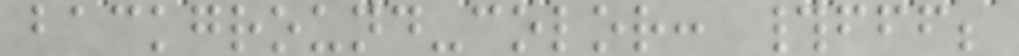background-color: #fff;
